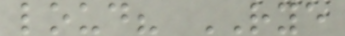loud? RYE
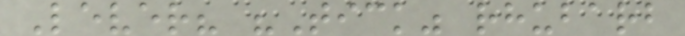Lever? "Tick" rhubarb
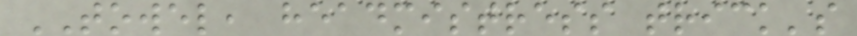TOWEL, headmistress trick's
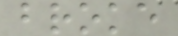broke
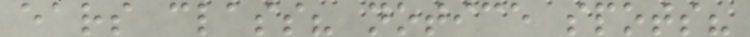ears class? notice spots?
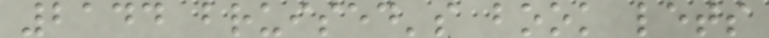2144 bruised's book lets
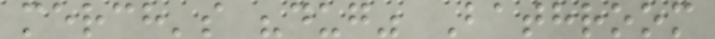merch's "dug" Bathroom
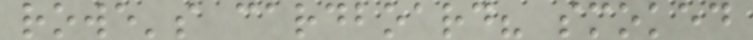rowe's cardboard? smoked
